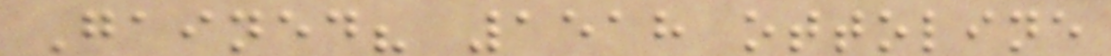Gained? 1518 ottoline
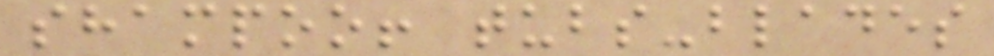shampoo! tubs-blades
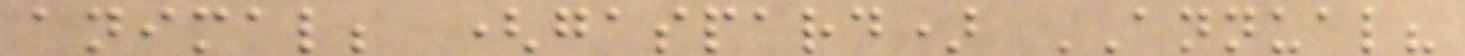animal; (gaspard) ANNUAL?
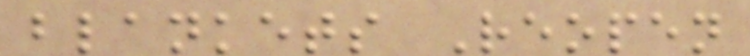blankets Reopen
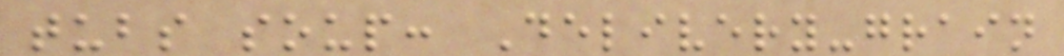tubs soup: Delivery-grain
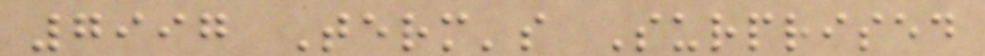7997 Term's Surprised
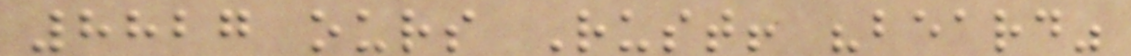8827 ours Rust! "beard"
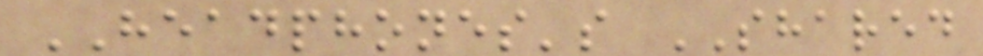HEADPHONES's SHARED
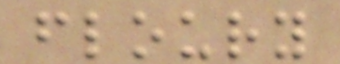floury
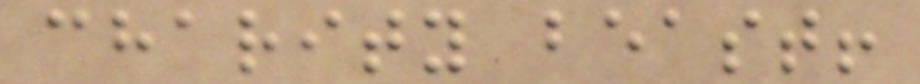charity beast!
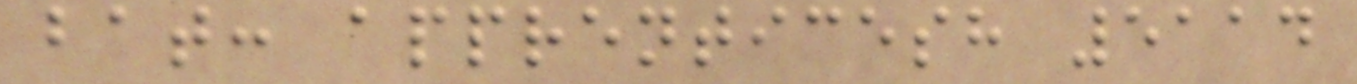bat: apprenticesh 5114
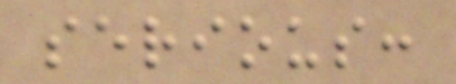serious:
